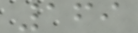169
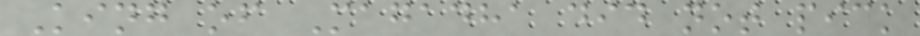King of Magadha did not pick
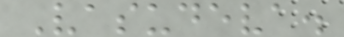Vasudeva.
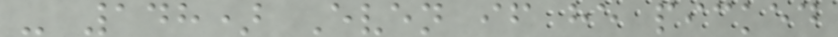- 148) Even if he picked
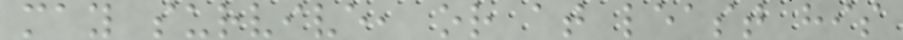may survive, or at least his
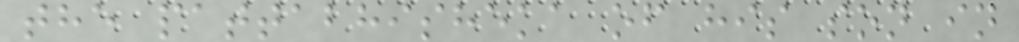the pattabhisheka of his son in
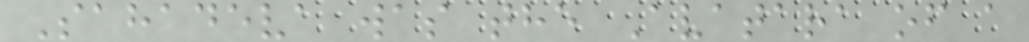Sahadeva was the Avatara of a
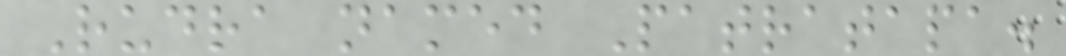Rudra named Patratapa.
